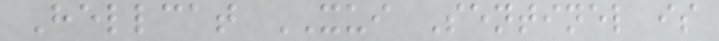Hellcat XUI Sentinel is
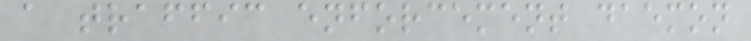a traffic enforcement daemon
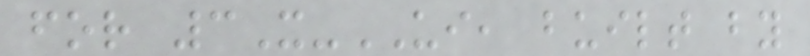for 3X-UI, built by
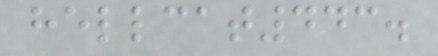hellcat443.
